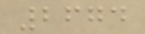2674
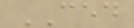CED
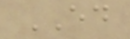ED
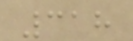318
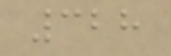328
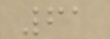61
